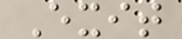Exit
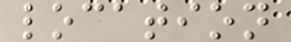location
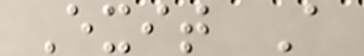Exit A
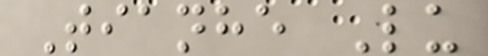Tianhe Lu
